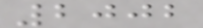2002
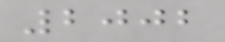2002
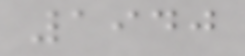1940
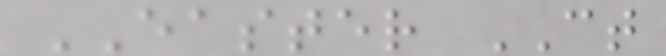EASTER CT
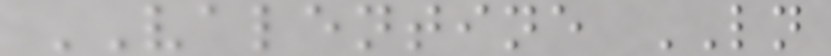VALENTINE LN
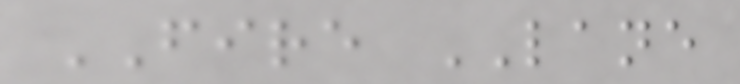FIRE LANE
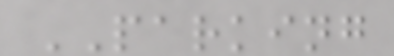PARKING
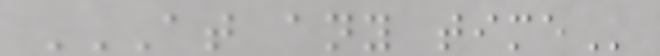AT ANY TIME
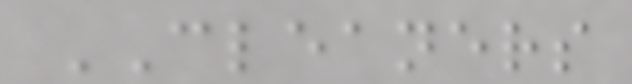CLEANERS
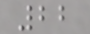22
